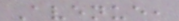Avenue,
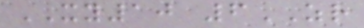XY10 6ZR
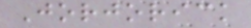Jorjorick
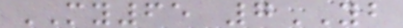MY65 7YB
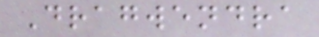Dragwendra
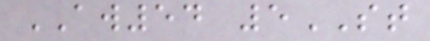AW54 5ST
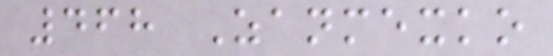468 Zanmexko
